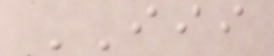III
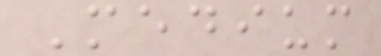Medium
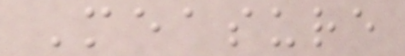Measure
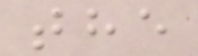the
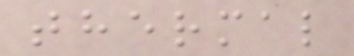thermal
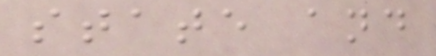state and
